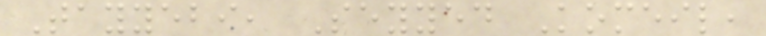Tayyebi, Seyyed Komeil,
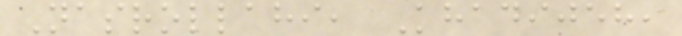Nasrollahi, Khadijeh,
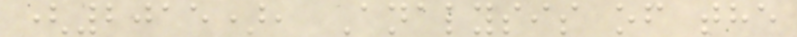(2015), Analysis of the
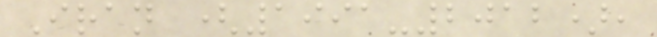Iran (1991-2012),
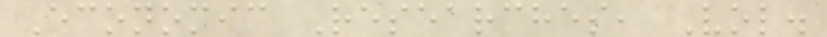Economic Researches, Vol.
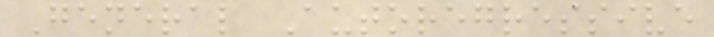General Autoregressive
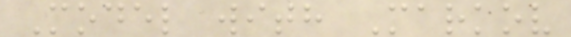Model with Markov
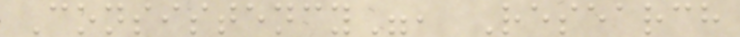Consistency", Research
